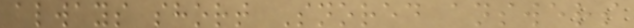always short Snored answers
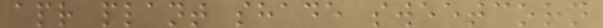apr plant shade sweetcorn
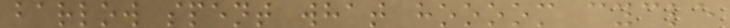barlow spent what hoooom cycle
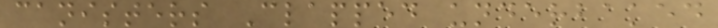canisters Clapped underbaked
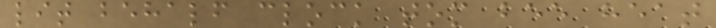lit behalf clock tom bee heat
